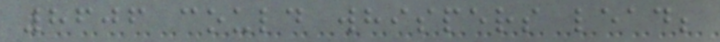8606 could whispers lead;
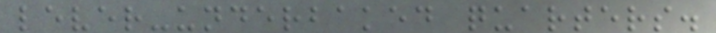lever-underbaked quarters.
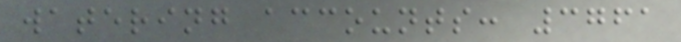watering accounts: 3761
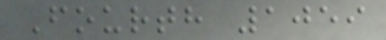Fourth 1059
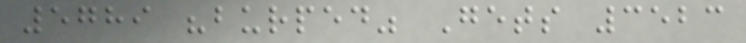5789 "burped" Gets 3523
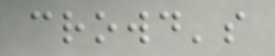crowd's
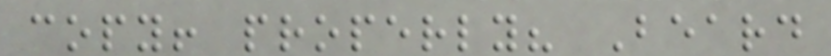copy! properly? Beard
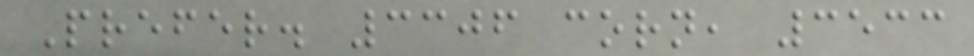Prefer. 3306 corn, 3533
